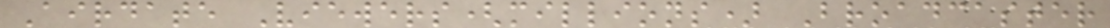Airdate Viewers(millions) Broadcaster
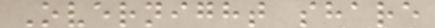Overnight share
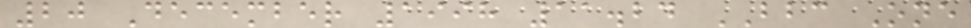20 December 1998 11.24 BBC One
